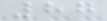87
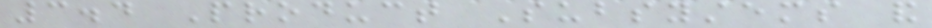3.4 Product Subsystems and
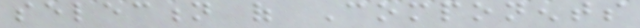selection of Components
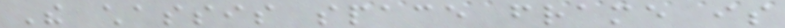The chassis space frame is
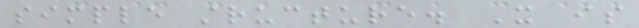simple structure. It is
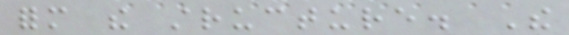form the structure. The
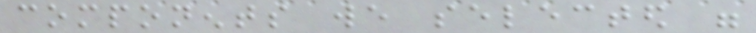components we selected were
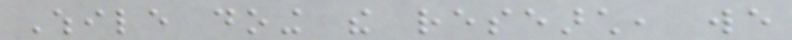While doing the research, we
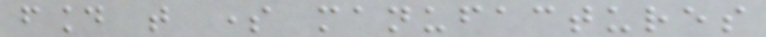found that some manufactures
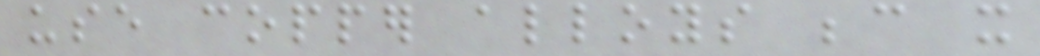use copper alloys because it
